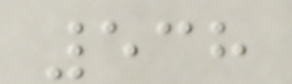538
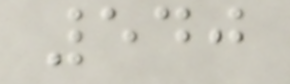540
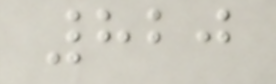820
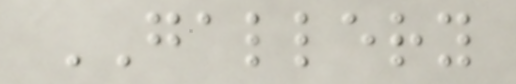GALLERY
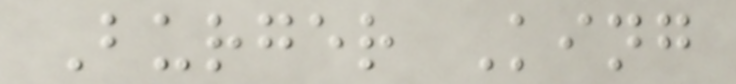Burger King
